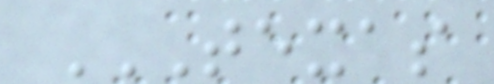TEXAS
